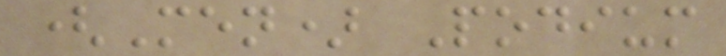(Men) Podium
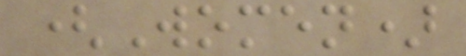(Women)
